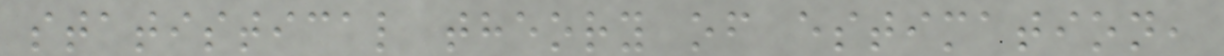statistical theory of estimation,
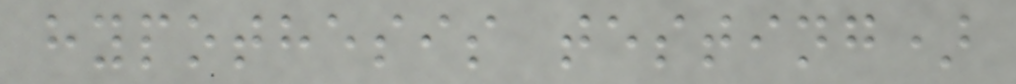hypothesis testing)
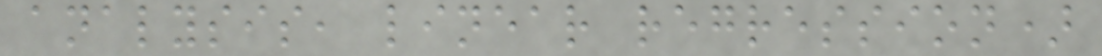analysis, linear regression)
